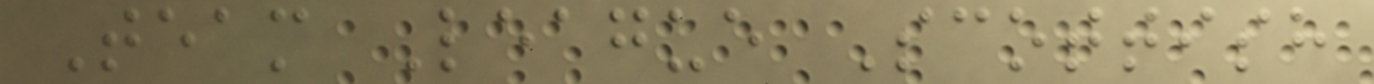Team League Scottish
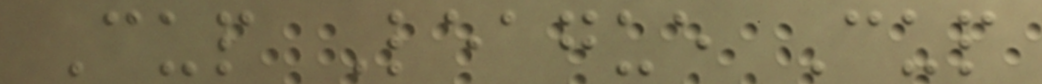Cup League Cup
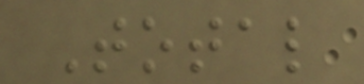Total
